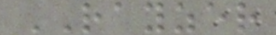RAYZER
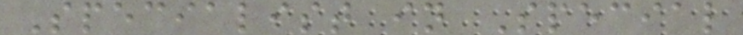Specialist in Special
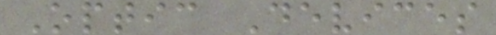Optic Devices
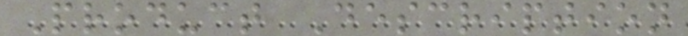Product Description
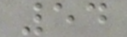54
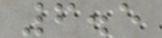6.5
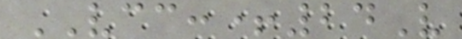VCC:+24V
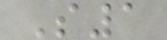S1
